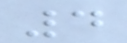4
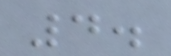4.
